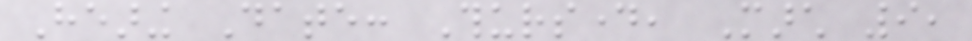Hearing Date: Thursday, March 9,
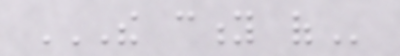THE CITY OF
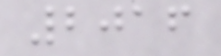2016
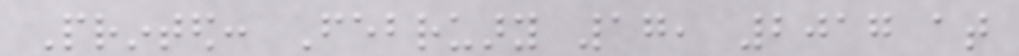Printed: February 17, 2017 at
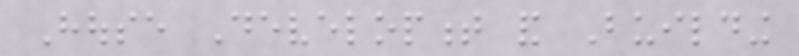House Development and Building
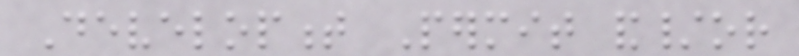Development Permit and/or
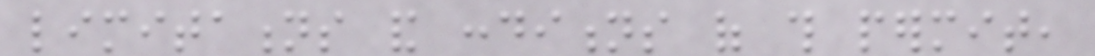limitations and conditions of this permit,
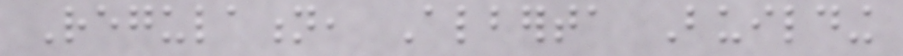Regulation, Alberta Building
